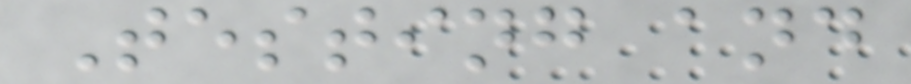Testing and
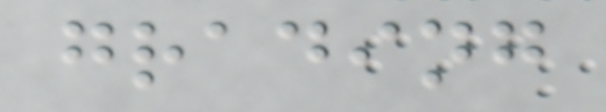grading
